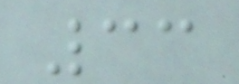33
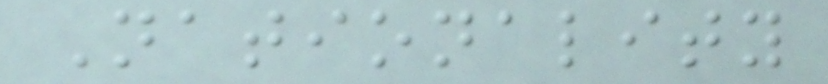Nationality
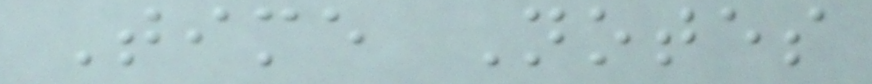Time Notes
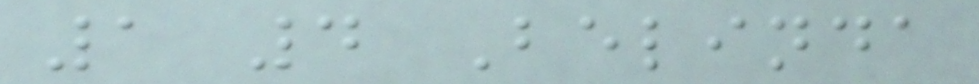1 4 Belinda
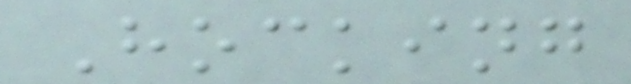Hocking
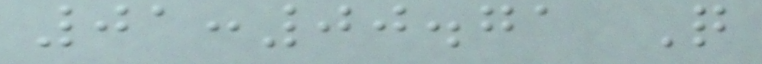01:00.71 Q
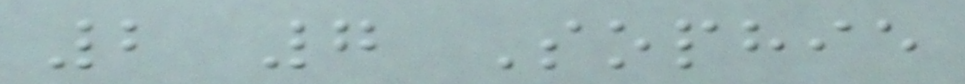2 7 Sophie
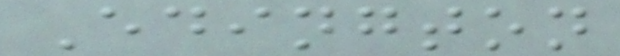Edington
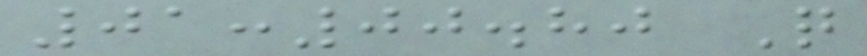01:00.80 Q
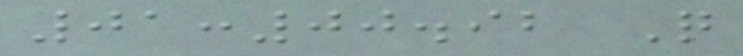01:00.92 Q
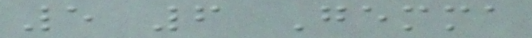5 6 Gemma
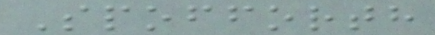Spofforth
